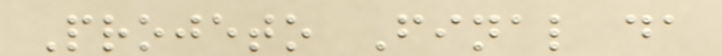Projeto Final da
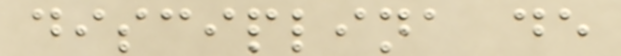disciplina de
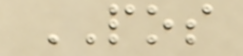POS
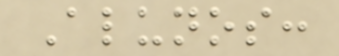Alunos:
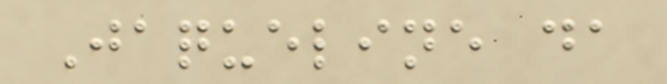Jaqueline da
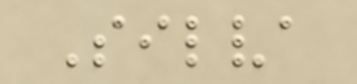Silva
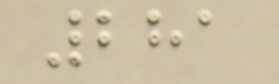281
